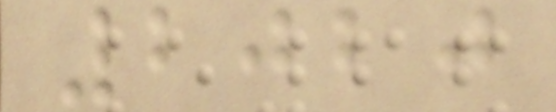2020
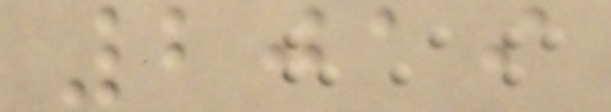2019
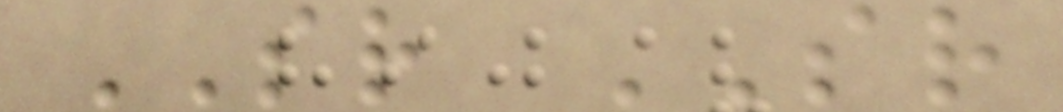SR SR
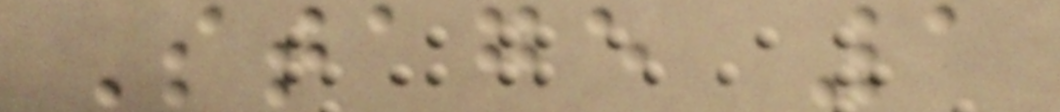Stage 1
